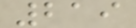219
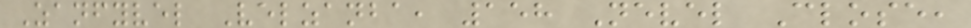Zanfyvel Velzanba, 158 Nevel Close,
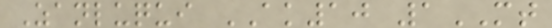Zanluqui AK10 1MT
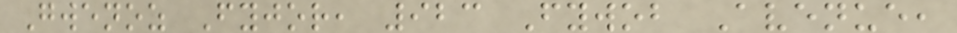Gwenoz Fyjor, 923 Fywob Avenue,
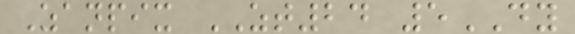Zanpix ZT24 5DY
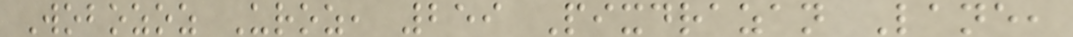Wobozoz Uroz, 259 Pixdrazan Lane,
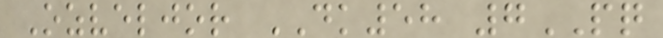Ozveljor DK58 7PQ
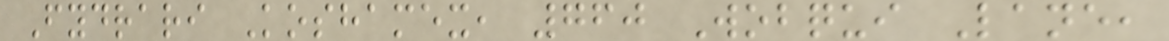Fydrari Koshamex, 760 Wobqui Lane,
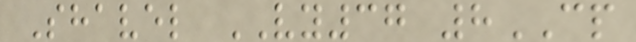Shavel VY37 8CP
